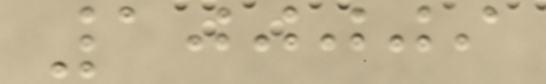100009
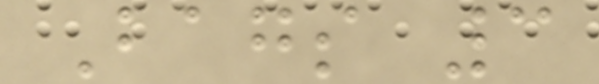Bags 3
